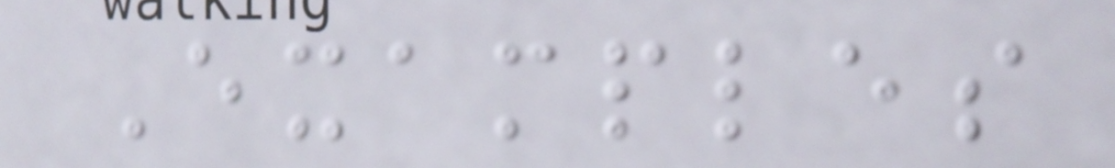Examples
